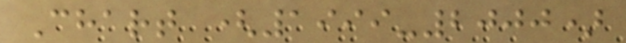Chart (1999-2000)
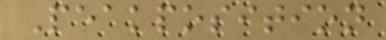Peakposition
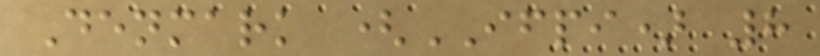Denmark (IFPI) 8
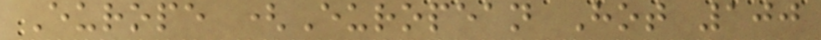Europe (European Hot 100
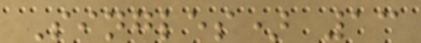Singles) 13
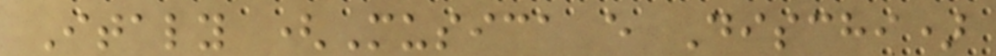Italy (Musica e Dischi)
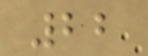22
